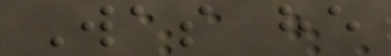Was he
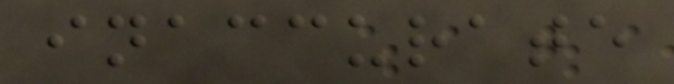inaccurate
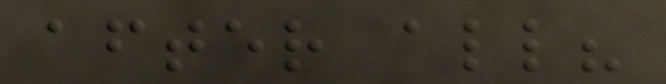after all?
